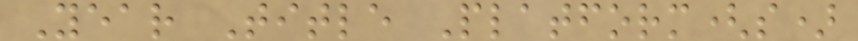Year Title Platform(s)
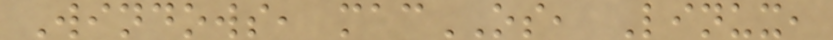Windows, macOS, Linux,
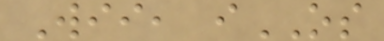Wii, iOS
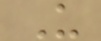U
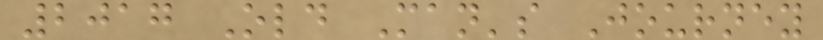2017 Old Man's Journey
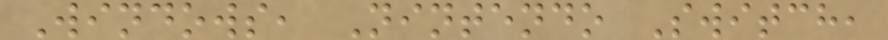Windows, Nintendo Switch,
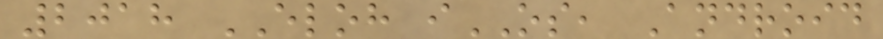2018 ELOH iOS, Android
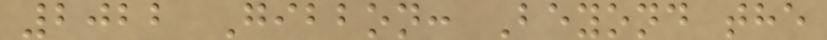2022 Gibbon: Beyond the
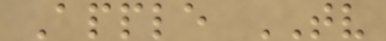Apple TV
